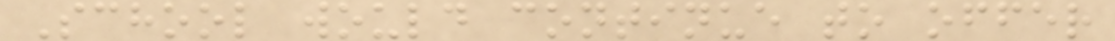School would continue to offer
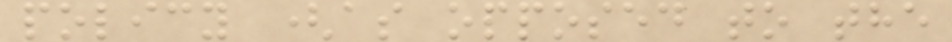policy (as opposed to the
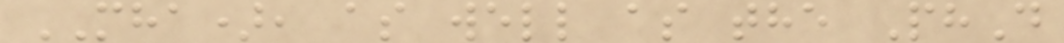MHA), as well as the PhD
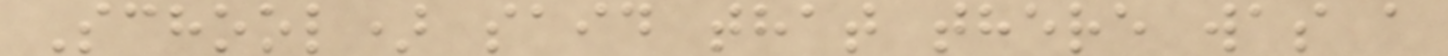School) said that there was a
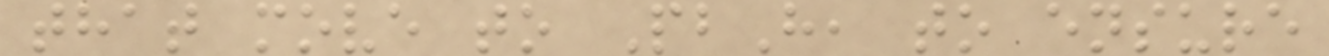that move to PbH, to ensure
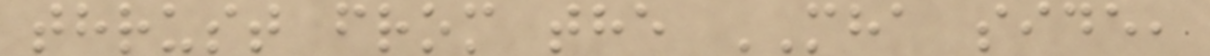thrust from the MHA side,
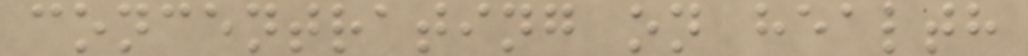concentrating on health
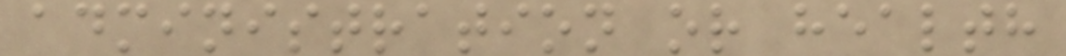administration or health
